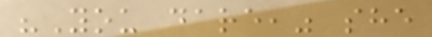"You dare," she
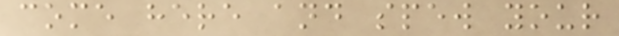come here and spew your
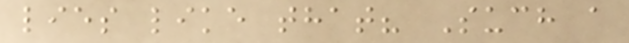lies like that? Such a
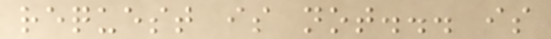request is not... is
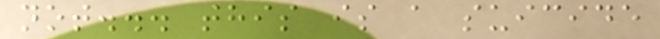not... this is a suicide
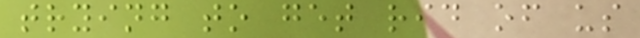trying to get rid of us
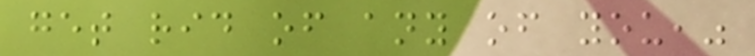get rid of any of you,"
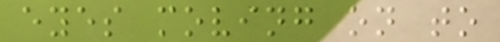eyes moving on to
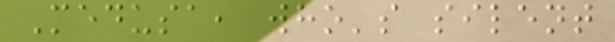Medusa, who's silent
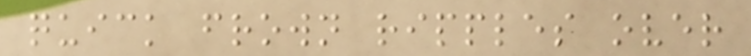quick frown ripples over
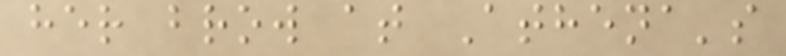her brow at Athena's
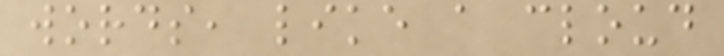words, like a cloud
